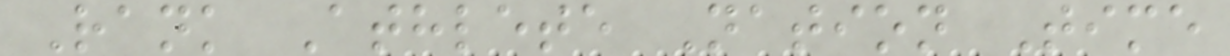Rank Athlete Nation Time
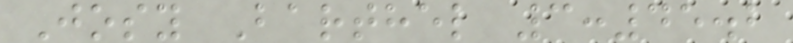Josy Barthel 3:45.2
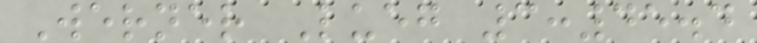Werner Lueg 3:45.4
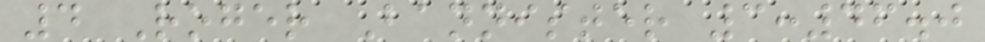4 Roger Bannister 3:46.0
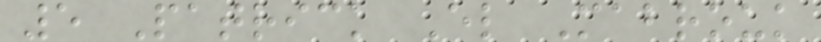5 Patrick El Mabrouk
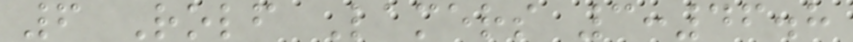6 Rolf Lamers 3:46.8
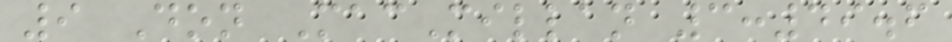9 Don MacMillan 3:49.6
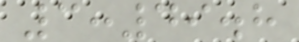3:49.8
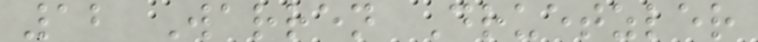12 Warren Druetzler
